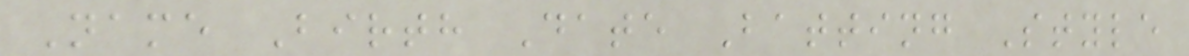Name Birth Date Batting Style
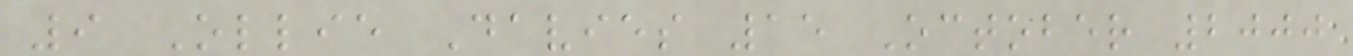9 Ollie Davies 15 October 2000
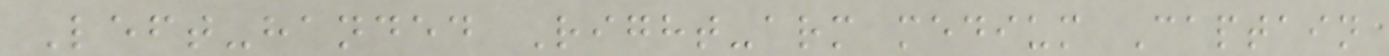Left-handed Right-arm medium Captain
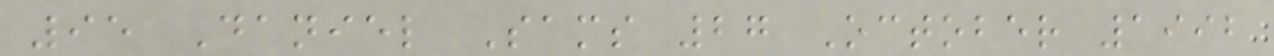95 Daniel Sams 27 October 1992
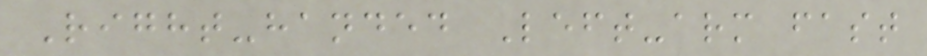Right-handed Left-arm fast
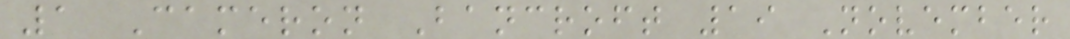1 Cameron Bancroft 19 November
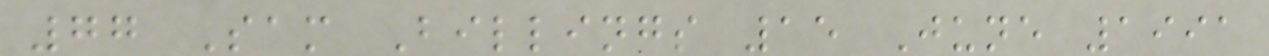77 Sam Billings 15 June 1991
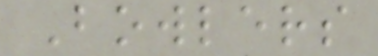Bowlers
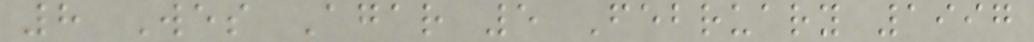8 Wes Agar 5 February 1997
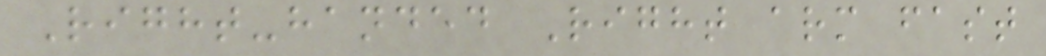Right-handed Right arm fast
